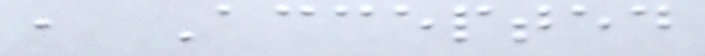, Accepted
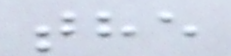the
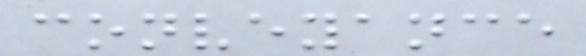conveyance
